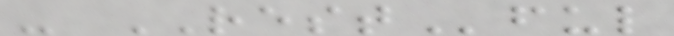- RESTful
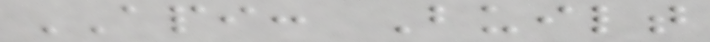API: Built
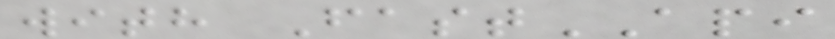with FastAPI
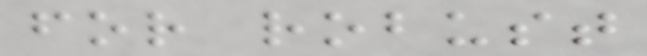for robust
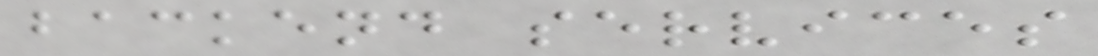backend services
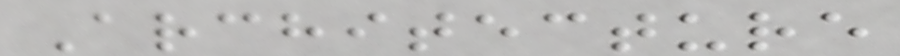Architecture
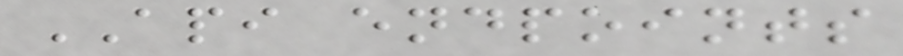API endpoints
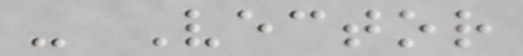- Vector
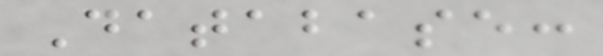Database:
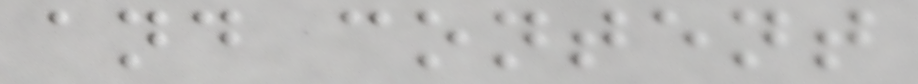and content
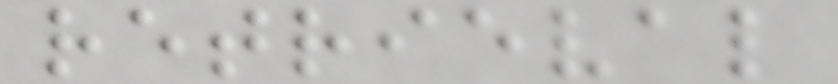retrieval
